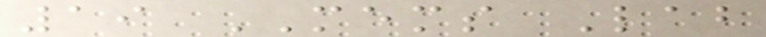19 MEMS Lab
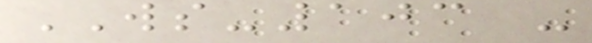WS-103 -
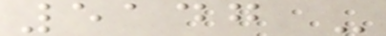5147 -
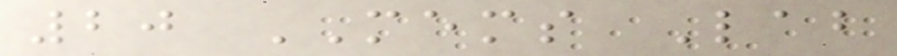20 MEMS Lab
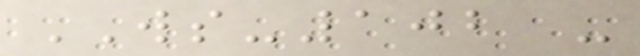WS-102 -
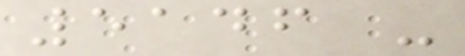5146 -
